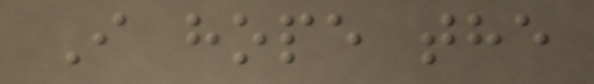I hope the
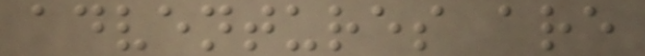adventures are
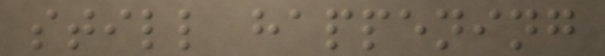still happening
